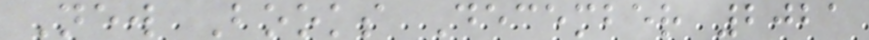New Books December 2021
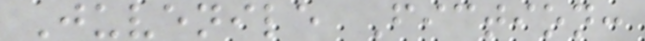Juvenile Fiction:
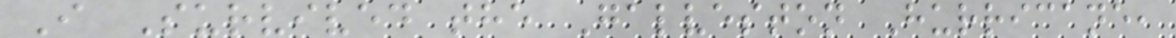I Survived the Galveston Hurricane,
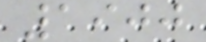1900
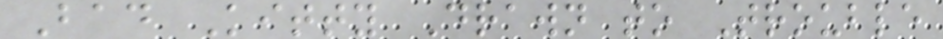Bad Kitty Drawn to Trouble
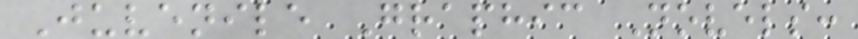Juvenile Graphic Novels:
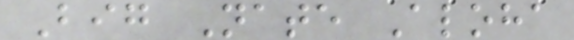Big Nate Aloha
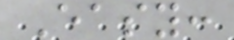Easy:
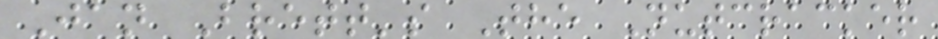Jan Brett's The Nutcracker
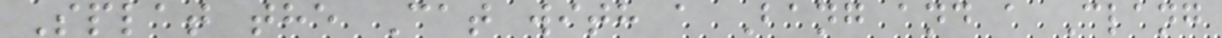Splat the Cat with a Bang and a Clang
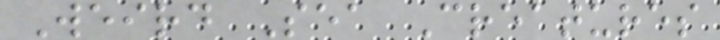Weird Sea Creatures
